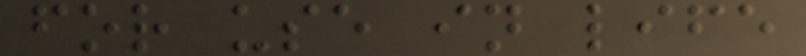for use in life
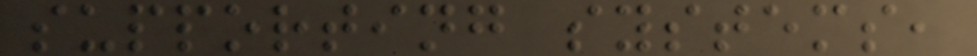supporting systems,
